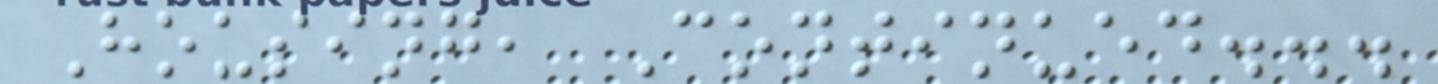Housing, Continued...
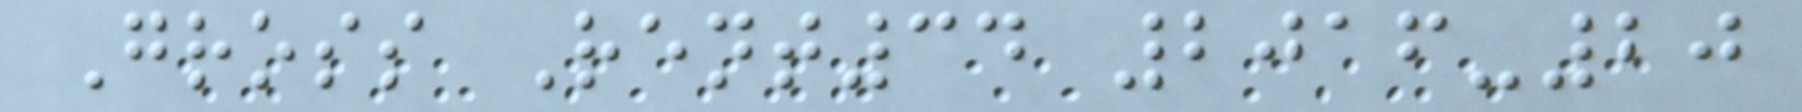Gross Rent34 2016-20
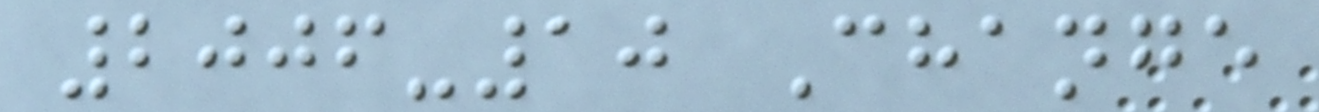2006-10 Change
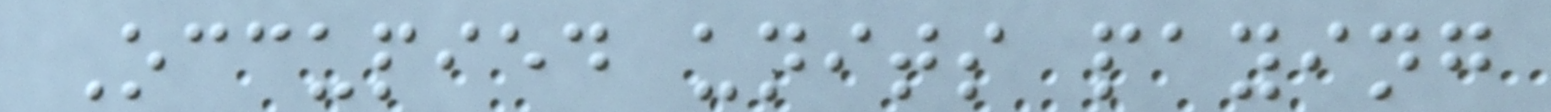Occupied units paying
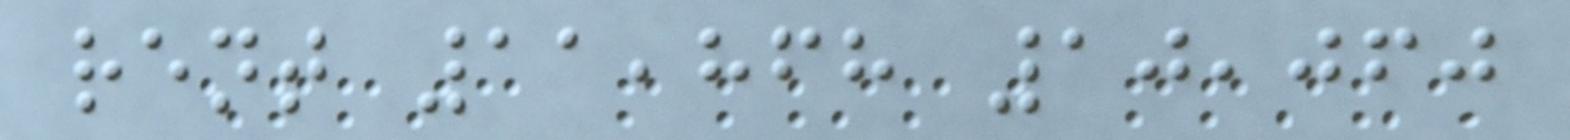rent 11,868 10,060
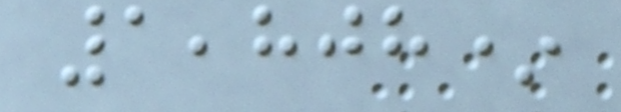1,808*
